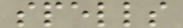spells
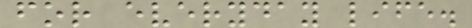for everyday life.
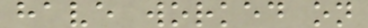have worked on
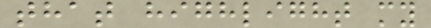that highlight my
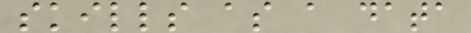skills as a data
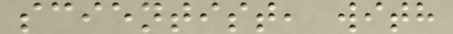scientist, with
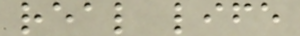real life
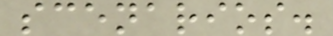scenarios.
